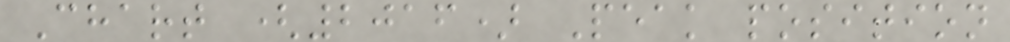Chart (2016) Peak position
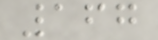167
